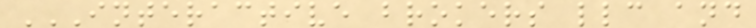INTERACTIVE BROKERS LLC AND
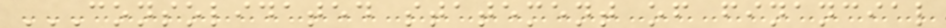CONSOLIDATED STATEMENT OF FINANCIAL
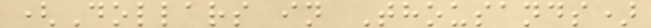(Dollars in Thousands)
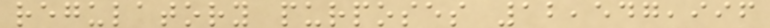regulatory purposes 12,547,996
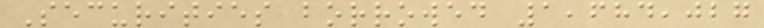Securities borrowed 1,684,027
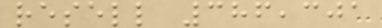resell 386,301
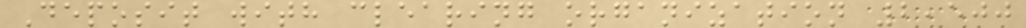Deposit with clearing organization 2,500
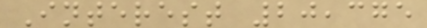Interest 20,375
